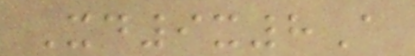Xd9x8A
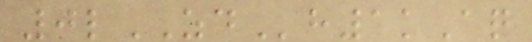0lZDh1kAq
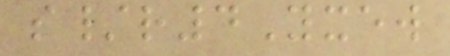s/r4Yxew
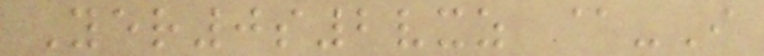Yer0s2vxz @-I
